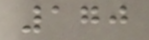170
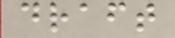draft
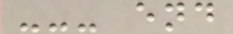--- end
